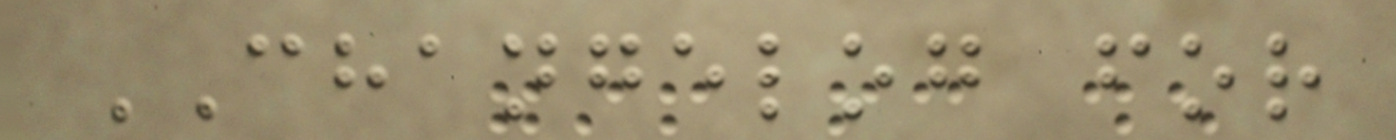CHANGELOG for
